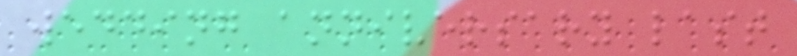wedding anniversary last
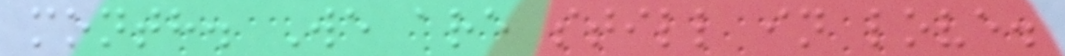month. We are still in love.
